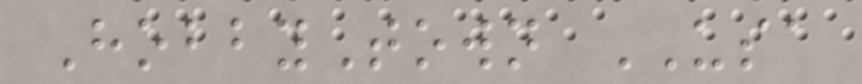HobbyTown USA
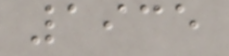1935
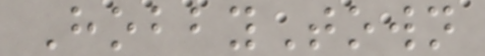HobbyTown
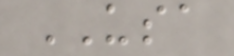USA
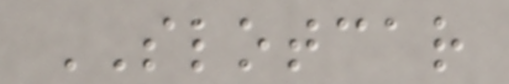SLOTCAR
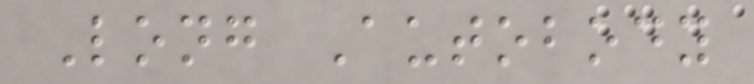Long Autobody
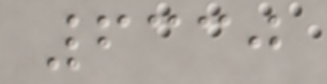6330
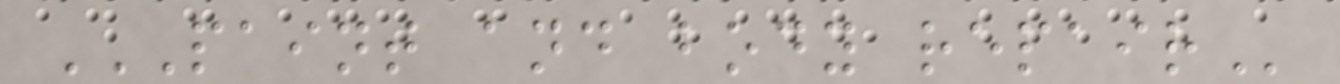PAINT AND BODY REPAIR
